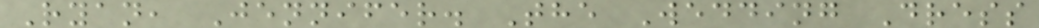Ryan, Jennifer. The Wedding Dress
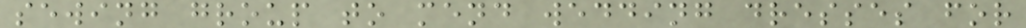sewing group to mend wedding dresses for
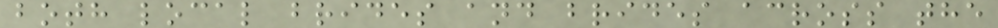both local brides and brides across the
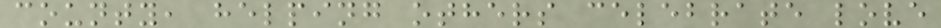county, helping others celebrate love
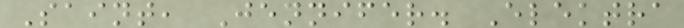Saint, Jennifer. Elektra
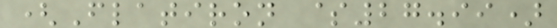(Flatiron $27.99)
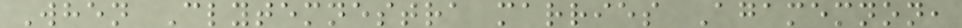When Clytemnestra marries Agamemnon,
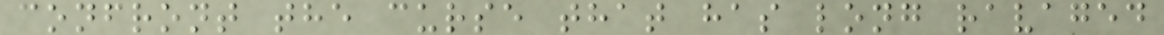confront the curse that has long ravaged
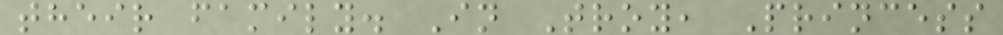their family. In Troy, Princess
